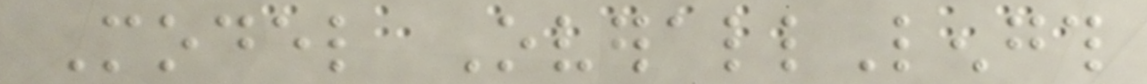Model OverallLength
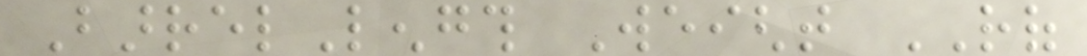BarrelLength Weight ROF
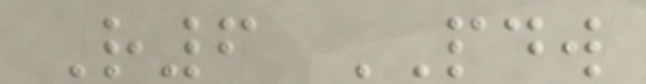R6 PDW
